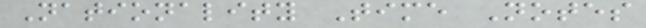Nationality Time Notes
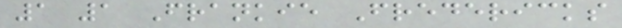1 1 Frankie Fredericks
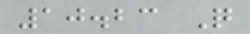10.23 Q
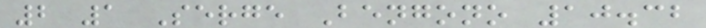2 1 Serge Bengono 10.32
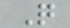Q
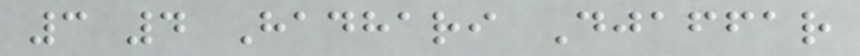3 4 Hadhari Djaffar
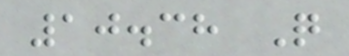10.38 Q
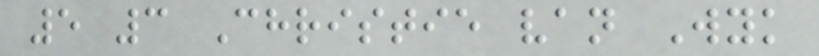5 3 Christie van Wyk
